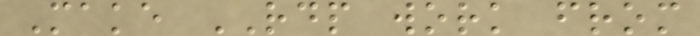Make RDP work from
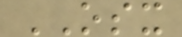OSX
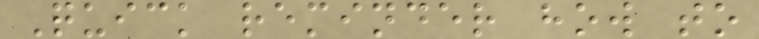Quick reminder how to
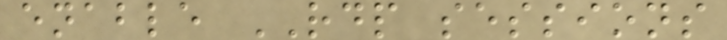enable RDP sessions
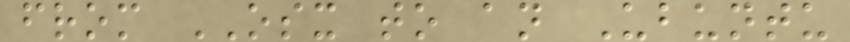from OSX to an Ubuntu
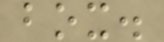box.
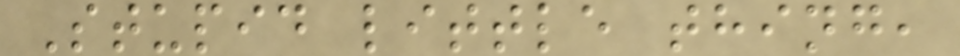Stupid little thing,
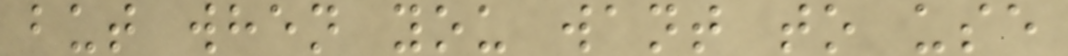but when you want to use
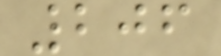206
